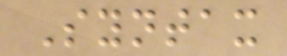Syntax
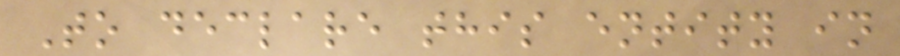To declare this entity in
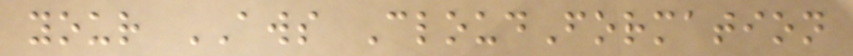your AWS CloudFormation
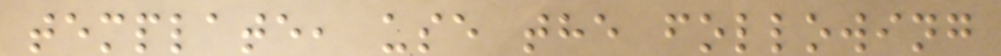template, use the following
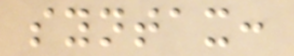syntax:
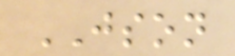JSON
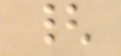{
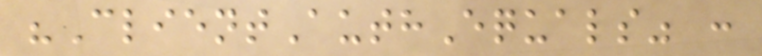"ClientAuthEquals" :
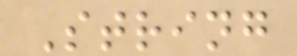String
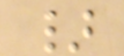}
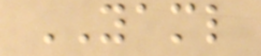YAML
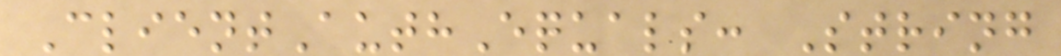ClientAuthEquals: String
